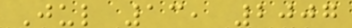Jul 13, 2007
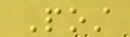Post
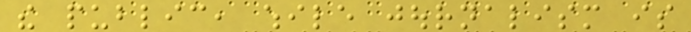the public, while journalism is
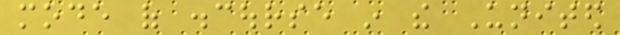mode of discourse in the United
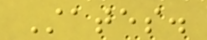States.
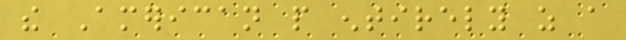the American people entirely as a
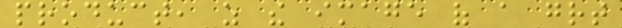product, as the image of a great
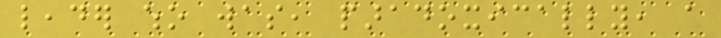leader who was, paradoxically, a
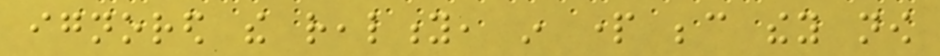ignored the reality, in part because they now
